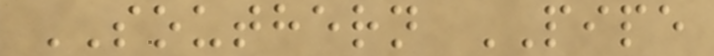SOUTHERN PIPE
